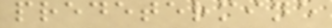predetermine
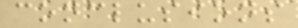conclusions
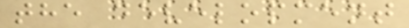the development
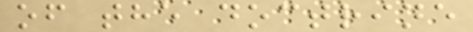of the doctrine
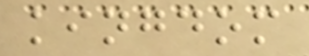kingdom
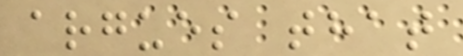argues that
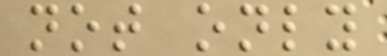not only
